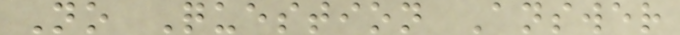No Question Answer
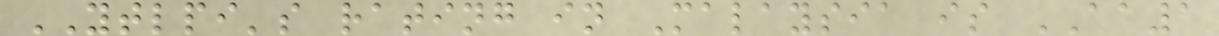YTLPI's rating in Malaysia is AA1
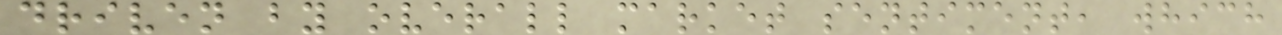driven by overall market sentiment, which
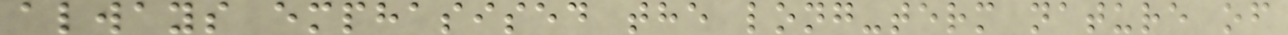always emphasised the long-term nature of
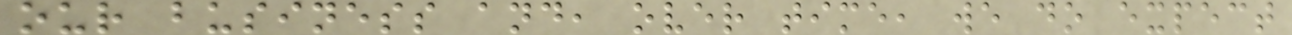our business and, over time, we do expect
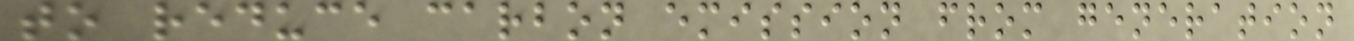to reduce carbon emission from generation
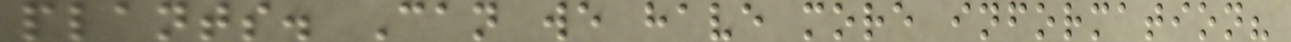plants. Can we have more information?
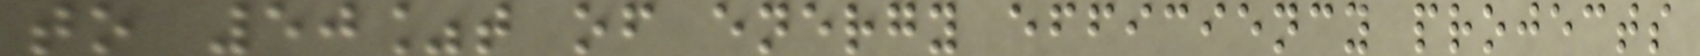to 50%t of energy efficiency projects
